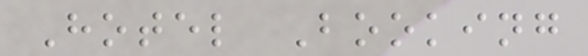Hotel Booking
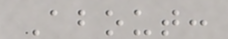About:
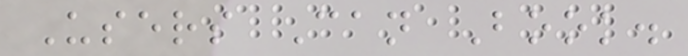Users Can Book.
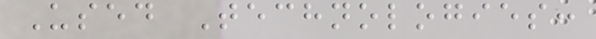Used Technologies:
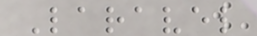Laravel
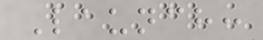Launch:
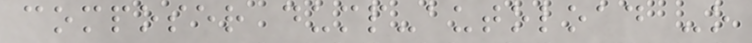composer dump-autoload -o
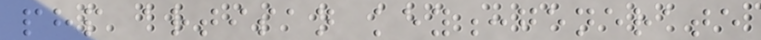php artisan key:generate
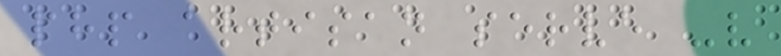php artisan serve -v
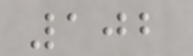102
